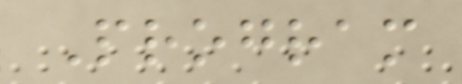Program
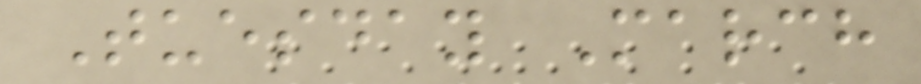Tuesday March
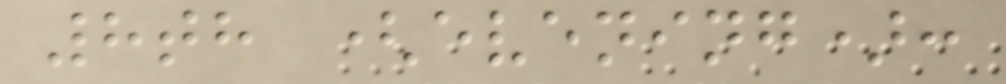8th (evening):
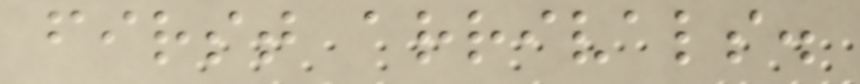first arrivals.
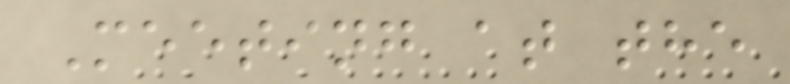Meeting at the
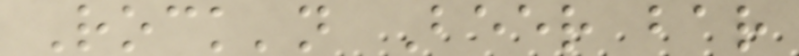Rock'n Beer bar
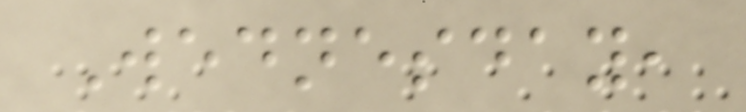Wednesday,
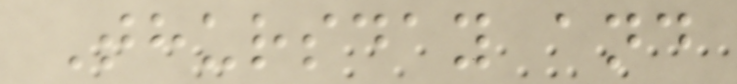Thursday and
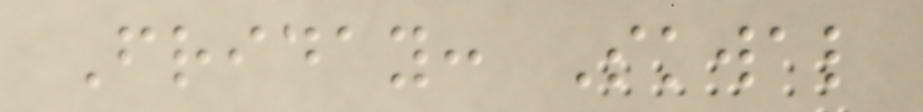Friday: Skwal
